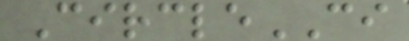CircleCI
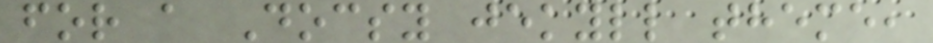for a Docsy jekyll theme,
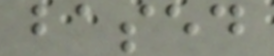based
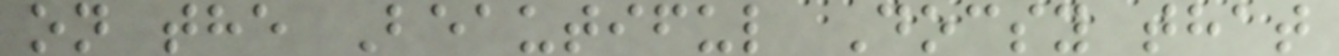on the Beautiful Docsy that
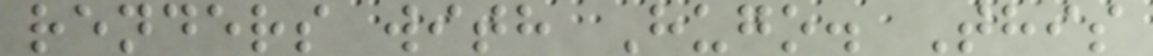renders with Hugo. This
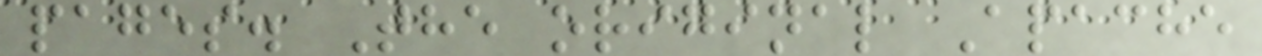pages. The original Apache
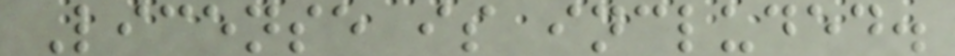License is included.
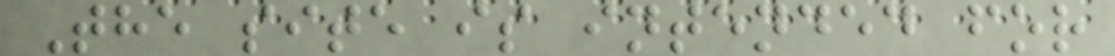The site is intended for
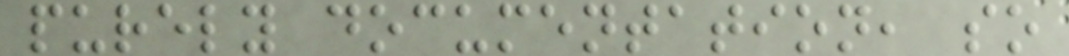purely documentation, so
